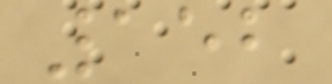152
